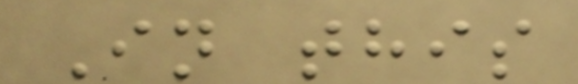In this
